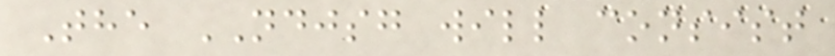The NDJSG will consist
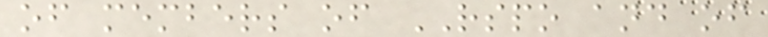of members of RSPO and of
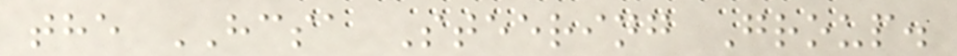the HCSA Steering Group.
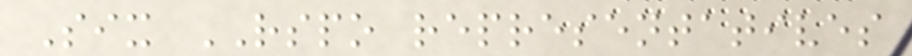Six RSPO representatives
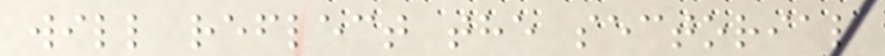will reflect the sectorial
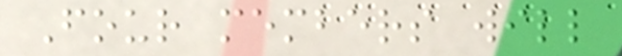Four members will
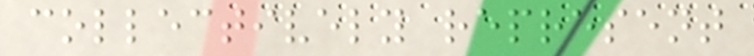collectively represent
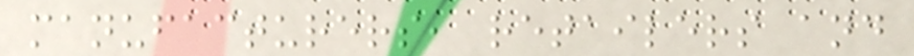manufacturers, retailers and
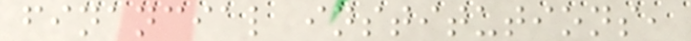financial institutions,
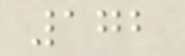172
